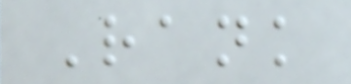Rank
